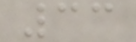33
